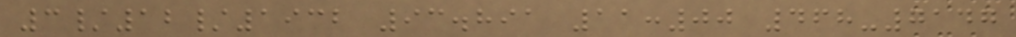3/12/1932 93.891 11:00 468-7147
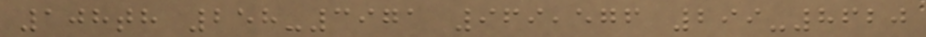108th 258-3971 969,576 299-8620
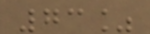73%
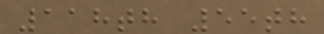118th 55th
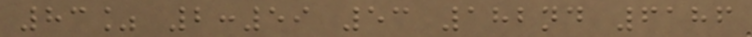83% 2:59 53 182nd 6186
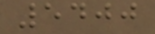5400
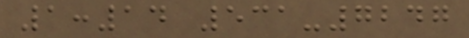1:14 531-7247
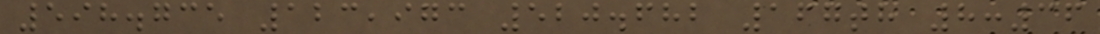598.735 123,973 520.682 167th 8:36
